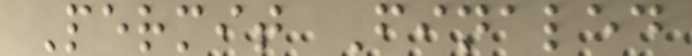Permit Finaled
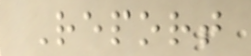Report
